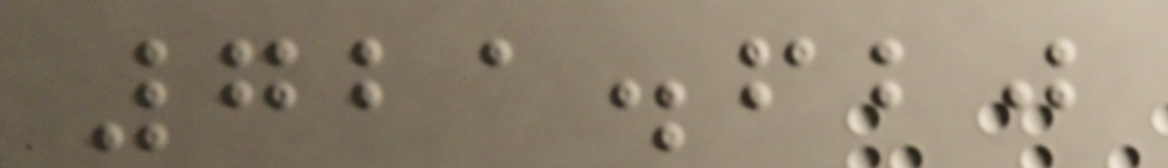721.620
